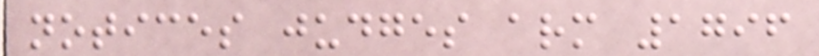notices judges arm 1796
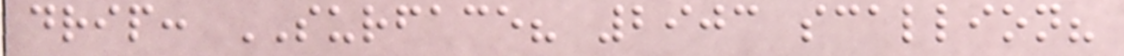drip: SURFACE? 2903 scallion?
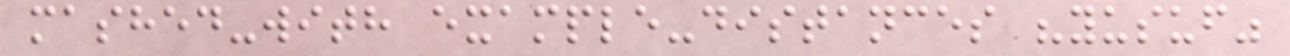mashed-with example-distances "yusuf"
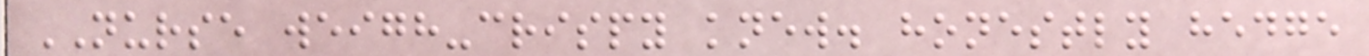NURSE weigh-crispy knew. honestly hedge
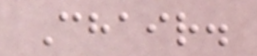Chair.
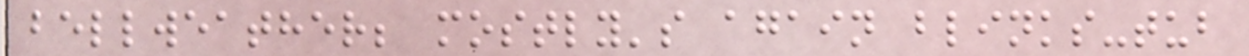bellweather; mostly's again blinks-tub
